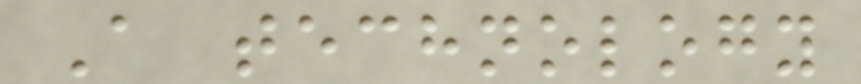A technology
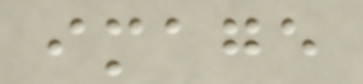image
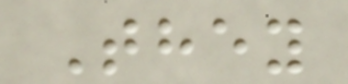They
